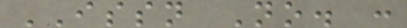ISSN No. :
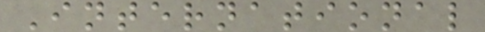International
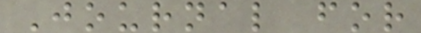Journal for
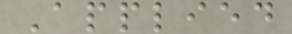Applied
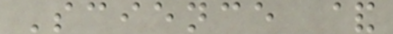Science &
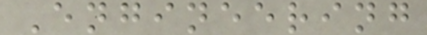Engineering
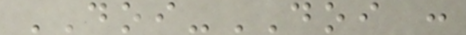DOI-DOI :
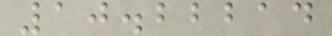10.22214
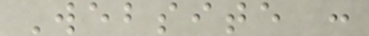Website :
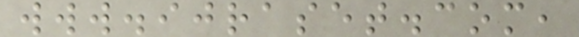www.ijraset.com,
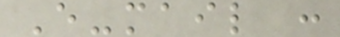E-mail :
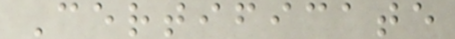Certificate
